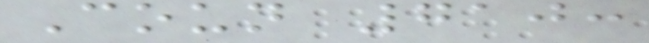Coun 710:
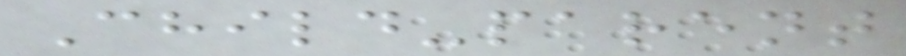Child-parent
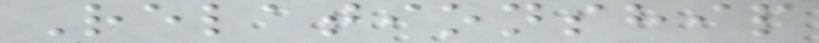Relationship
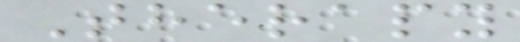Therapy
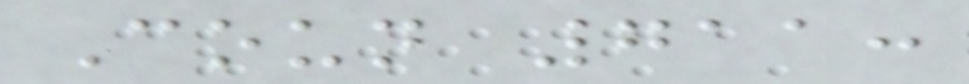Coun 711:
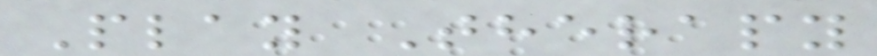Play Therapy
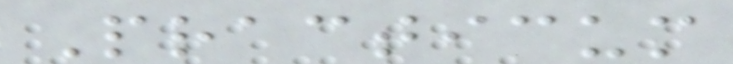Practicum
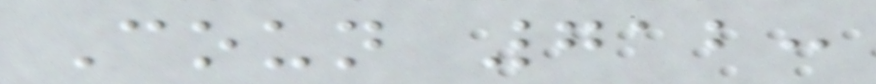Coun 712:
